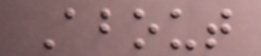About
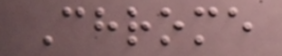Chrome
